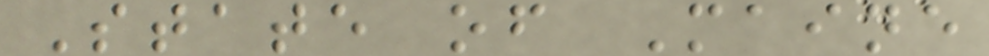State of Maine
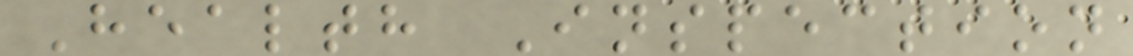Health Inspection
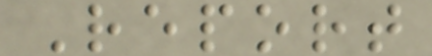Report
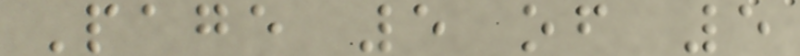Page 5 of 5
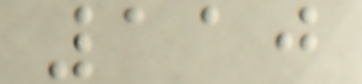110
